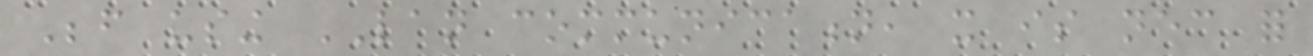Before using LAN communication, it is necessary for
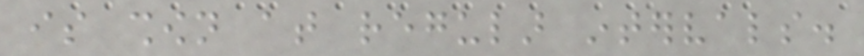is shown at regular intervals.
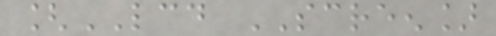[LCD SCREEN]
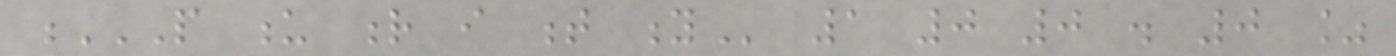P U R I T Y 1 0 0 . 0 %
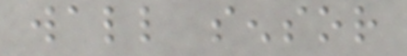wall sensor
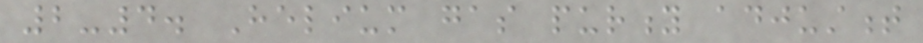2-4. Helium gas purity adjustment
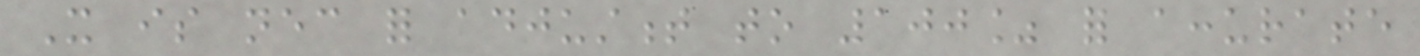It is necessary for adjustment to 100% for accurate
